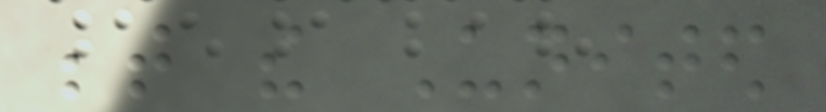between the United
